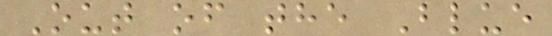Out of the Blue
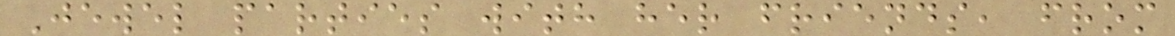Jewel parties with her friends, from
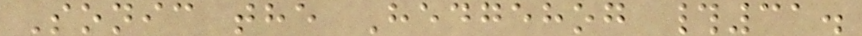Sonic the Hedgehog #31.
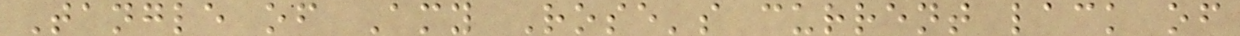Tangle of Amy Rose's current lack of
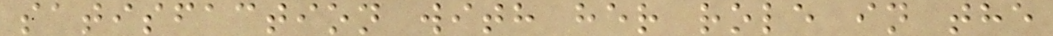satisfaction with her role in the
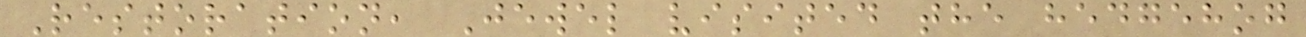Restoration, Jewel visited the hedgehog
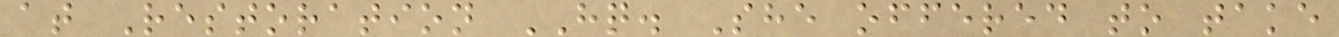at Restoration HQ. She offered to take
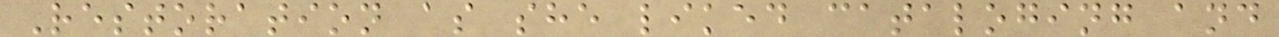Restoration as she liked cataloging and
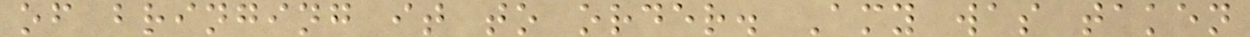of bringing it to order. Amy was taken
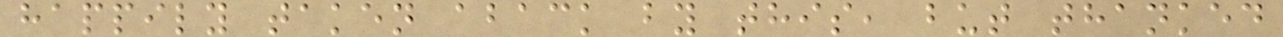happily taken aback by this, but thanked
